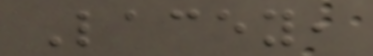Lacey,
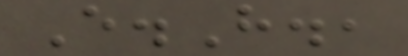E.H.,
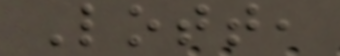Lott,
